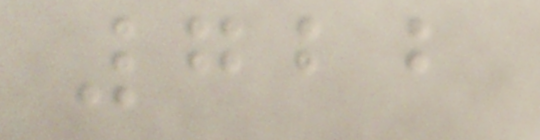722
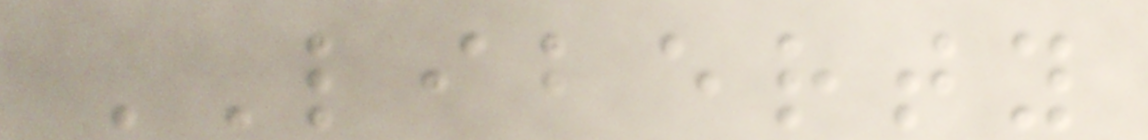LIBERTY
